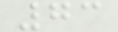73
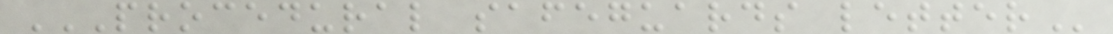PROCEDURAL SAFEGUARDS LETTER
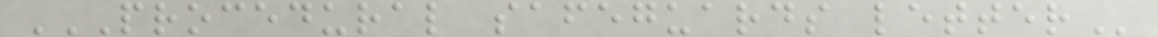PROCEDURAL SAFEGUARDS LETTER
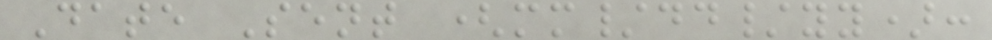Date Sent (mm/dd/yy):
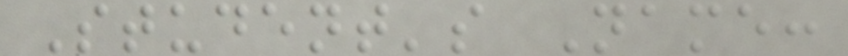Student's Name:
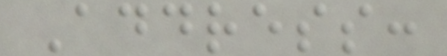Address:
